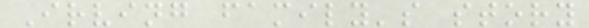Irving family's story
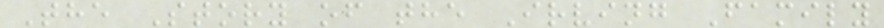The Story of the Irving Family
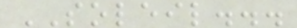SOLEIL...
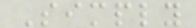Simply
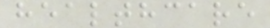healthcare
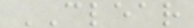CLEAR
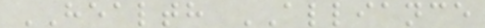HEALTH ALLIANCE
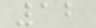12
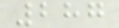287
